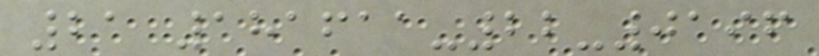21 181611-22-0196
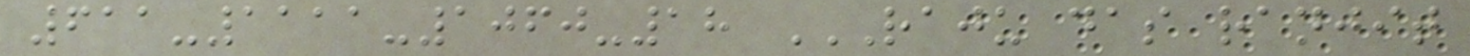611-1111-1060-18 RAJU DAS RANJIT
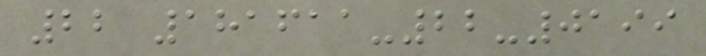22 181611-22-0199
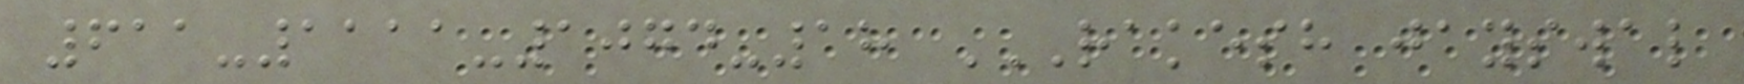611-1111-1074-18 RAKESH JAYSWAL
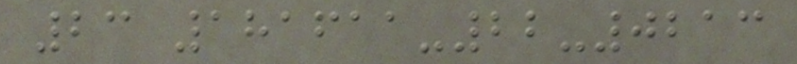23 181611-22-0213
